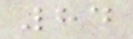84
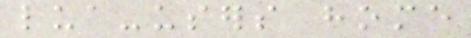lua-users home
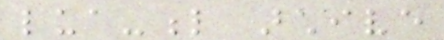lua-l archive
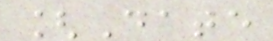[Date
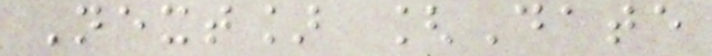Next] [Date
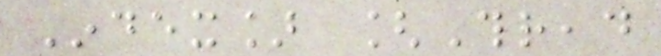Index] [Thread
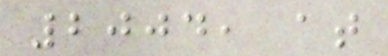2004, at
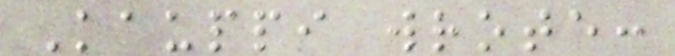Kauppi wrote:
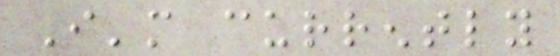I'm currently
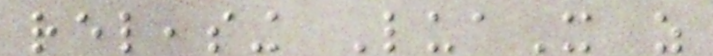releasing LuaX as
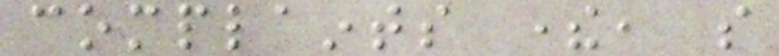complaints there, so
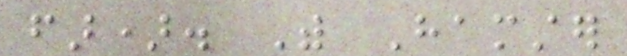far). With Hamster
